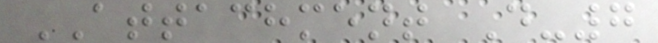ATTACHMENT D-7
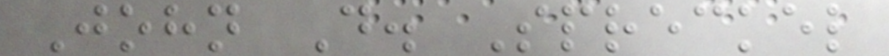John D. Spreckel
